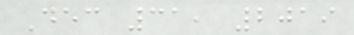Dec 31, 2019
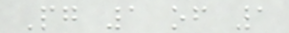Pg 1 of 1
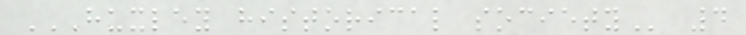HUXLEY HISTORICAL SOCIETY 4
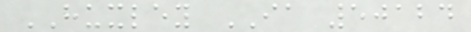HUXLEY IA 50124
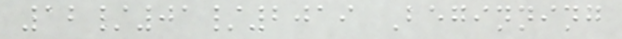12/01/2019 Beginning
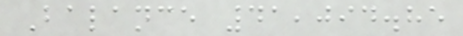Balance 41,094.85
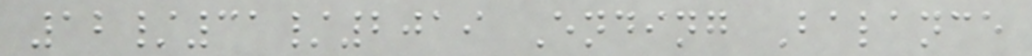12/31/2019 Ending Balance
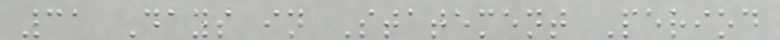31 Days in Statement Period
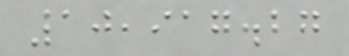10,917.27
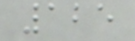125
